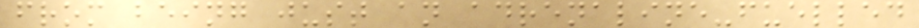from being just an adrenaline-fuelled
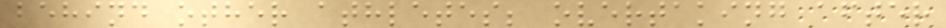behind other athletes; overtaking after
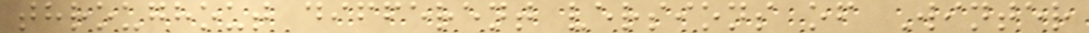throughout different versions of Winter
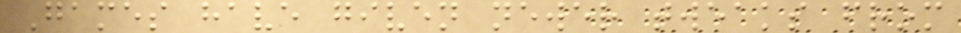Games have given newer tweaks from
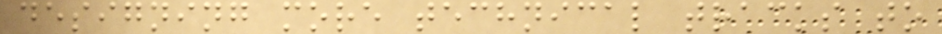designing more technical tracks to
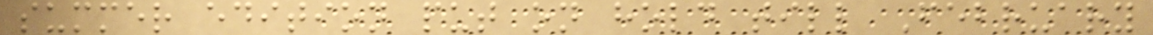summer edition put on hold till February
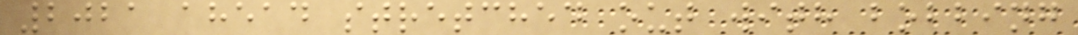2021 ahead stretched out with bobbing
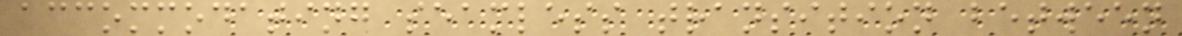accommodating seamless transition between
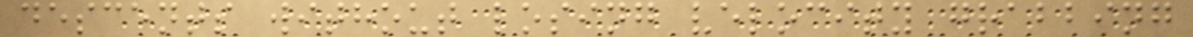descents without losing velocity grabbing
